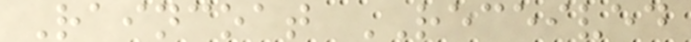Raincoat RECEIVED
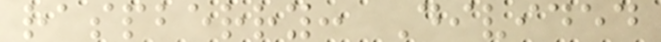raspberry: Divided
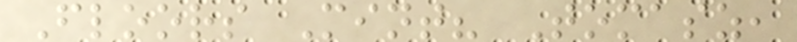Floors Mint? Tomasz,
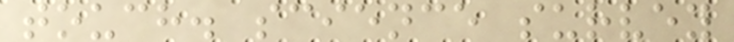touch. science survey
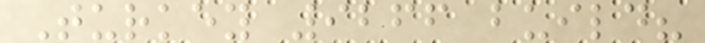Turkey 9266 build?
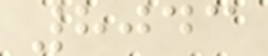8043
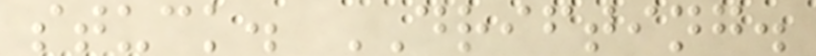stuck. DRIFTING.
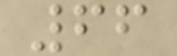66
